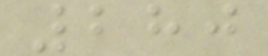280
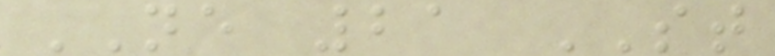NE 21 ST
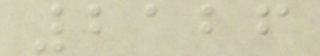2126
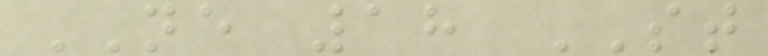NE 18 ST
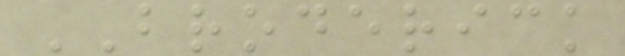BRODERICK
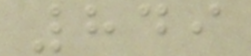849
